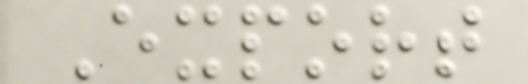Export
